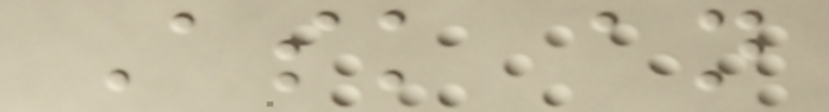Ask an
